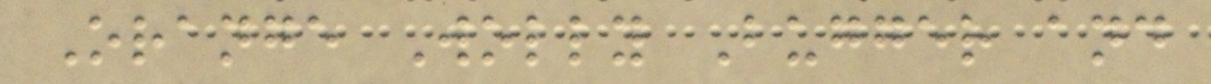Orange Wolly Bugger and
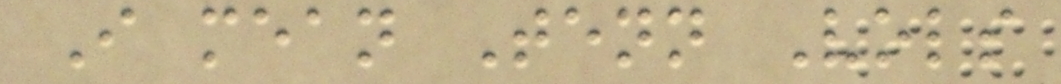I mean Tenn Vols
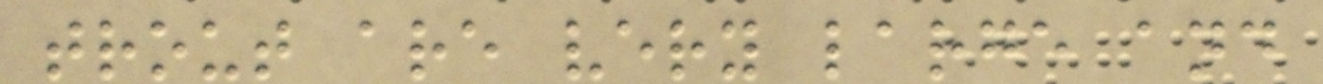trout are very large and
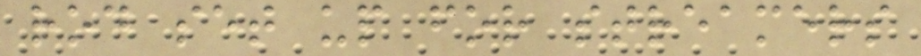rod set up for streamers
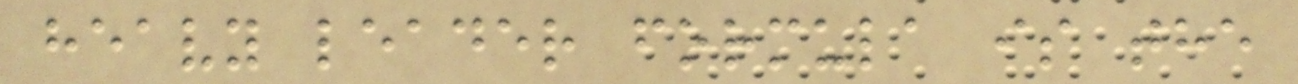heavy leader formula is the
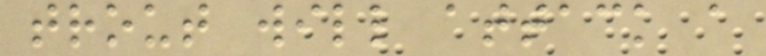trout will attack a
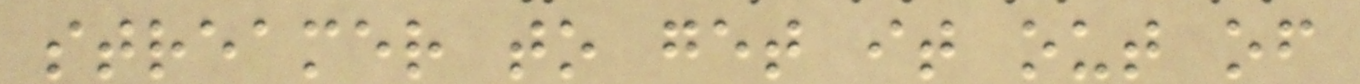streamer to get it out of
